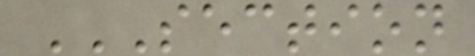SECTION
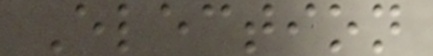Election
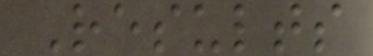Results
